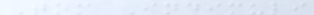Tom Indimuli
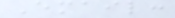Email:
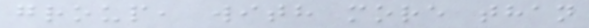group, with more than
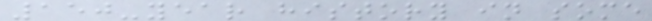150-year history in some
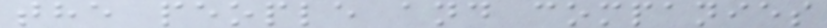the people and companies
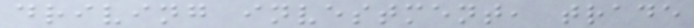driving investment, trade
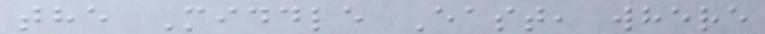the Middle East, where
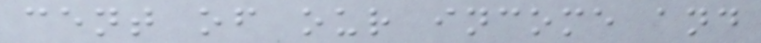cent of our income and
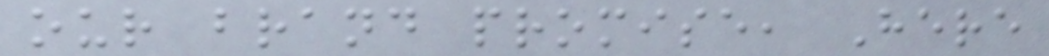our brand promise, Here
